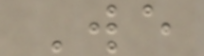We
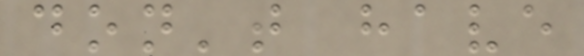don't have
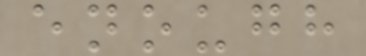enough
